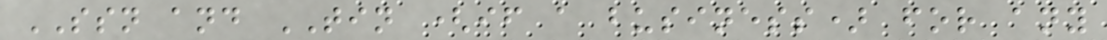SSN and TIN (if a business) for any
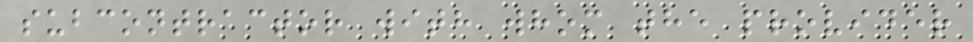subcontractor with whom the provider
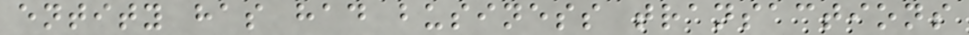entity has had business transactions
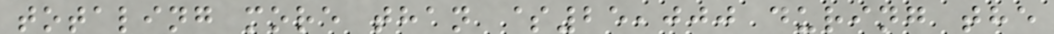totaling more than $25,000 during the
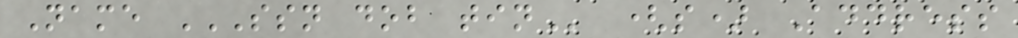Name SSN DOB TIN (s) Address
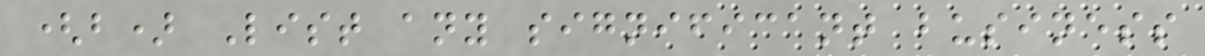(b) List any significant business
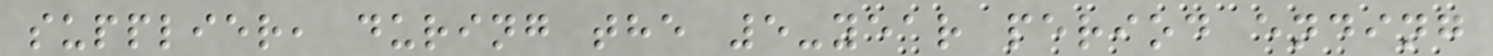supplier, during the 5-year period ending
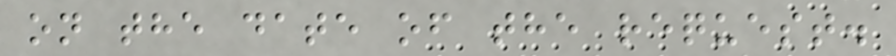on the date of the request.
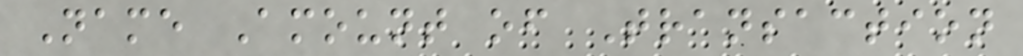Name Amount of Transaction
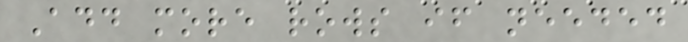Add more rows if needed
